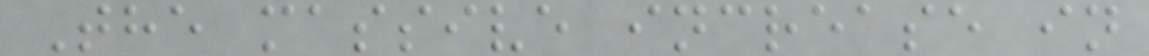The massive increase in
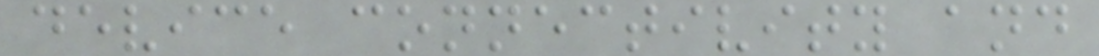device connectivity and
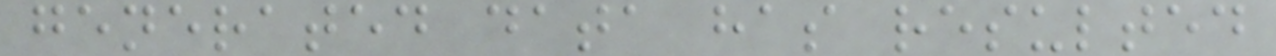generated data has resulted
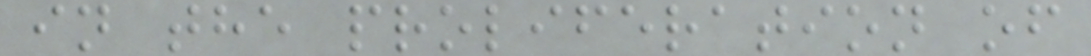in the proliferation of
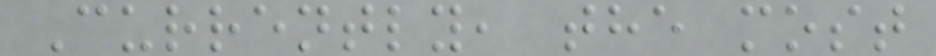Currently, the most
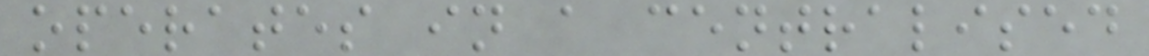operates in a centralised
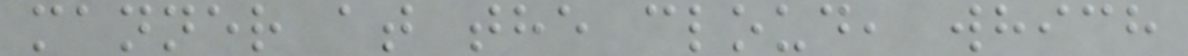manner at the cloud, which
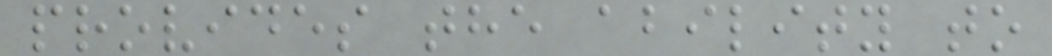provides the ability to
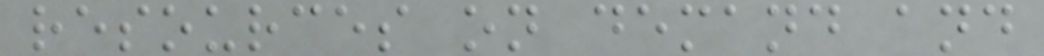resources on demand and
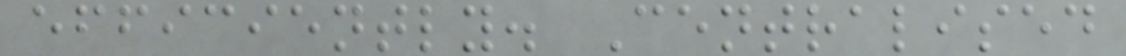efficiently. Centralised
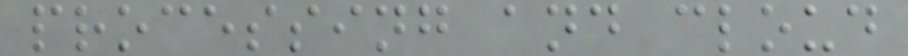processing and cloud
